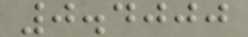0.4000
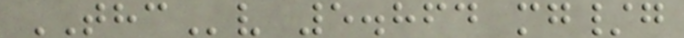THCv 5.864 mg/g
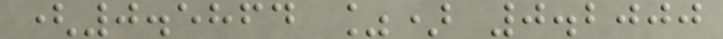(0.5864 %) 0.2000
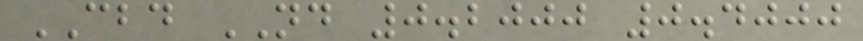CBD ND 0.2000 0.4000
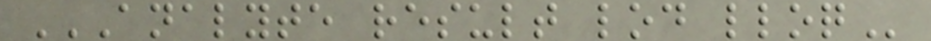ANALYTE RESULT LOD LLOQ
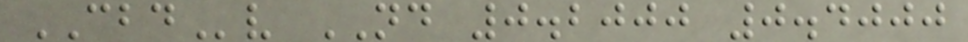CBDv ND 0.2000 0.4000
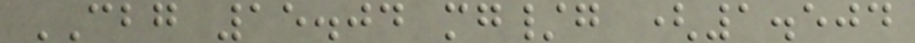CBG 15.04 mg/g (1.504
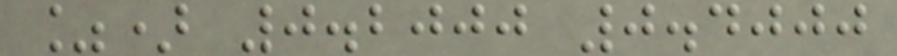%) 0.2000 0.4000
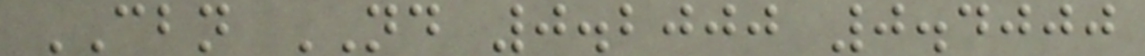CBN ND 0.2000 0.4000
